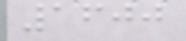1600
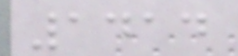1414
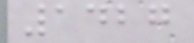1427
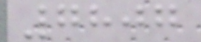7807
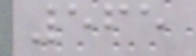565
